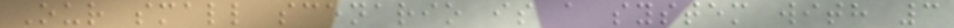Our small scenario is a system with 3
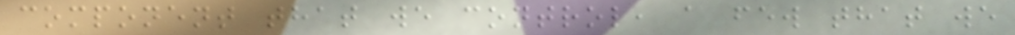component that we control, a few that we
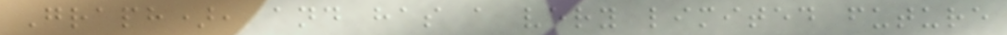Graph), and has a very limited future
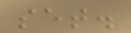set.
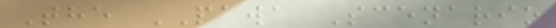The PAWA Scenario
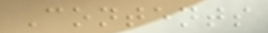Contents
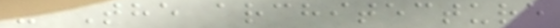- The architecture
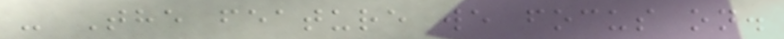- The feature we focus on.
